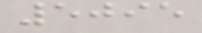5095
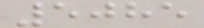5085
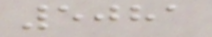5081
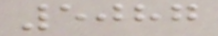5087
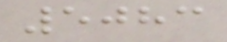5083
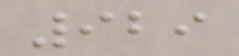929
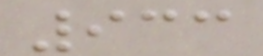933
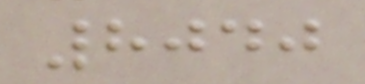8040
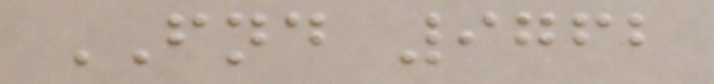FND 9762
